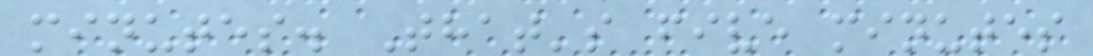minutes. That's five minutes
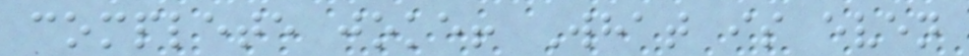complete joke! What is even
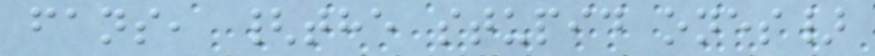fans, {the stupid ones}
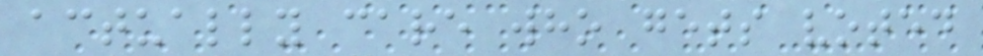actually care who gets voted
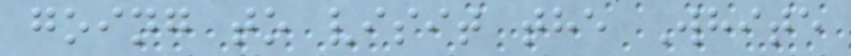going to visit the White
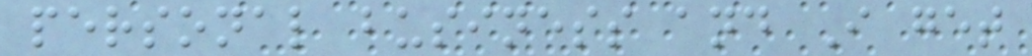personal business and I get
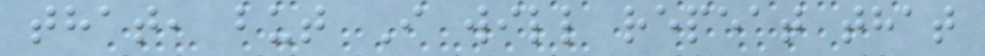that, but I will repeat that
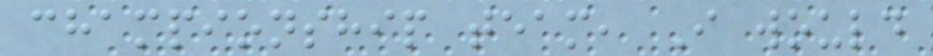championship team, I would
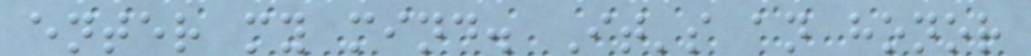enter my mind. It's an honor
